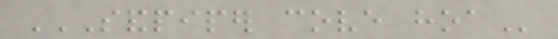SANDPIPER COVE HOA
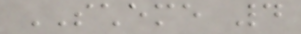SCHEME 4
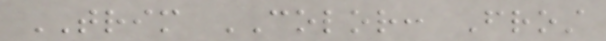TRIM COLOR: Frost
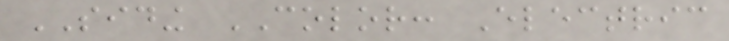SIDING COLOR: Electric
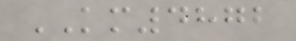KM4872
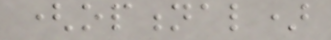(optional)
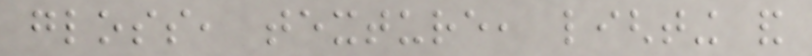gloss, texture, lighting and
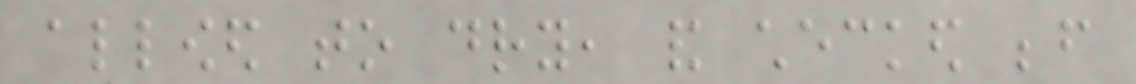allowed to dry, and checked before
